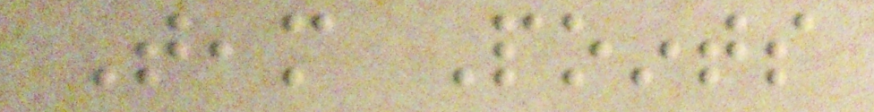Team Points
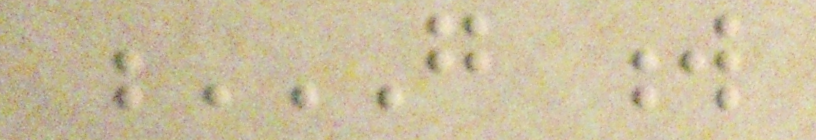G W
